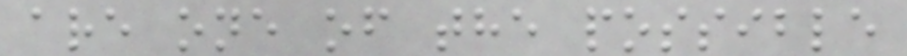are one of the possible
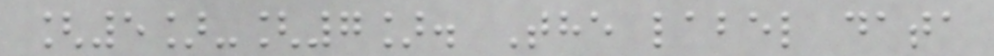[5]-[7]. The label data
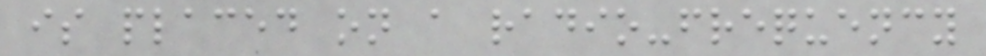is placed on a radio-frequency
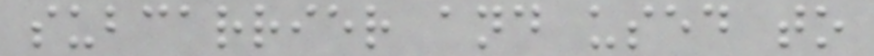subcarrier and used to
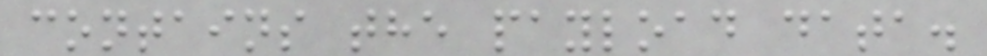contains the payload data.
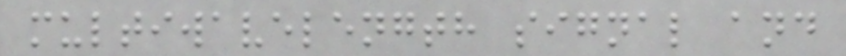multiwavelength signal and
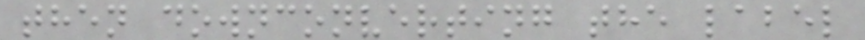then downconverting the label
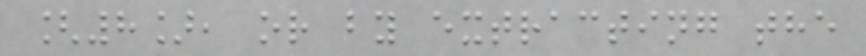[8], or by extracting the
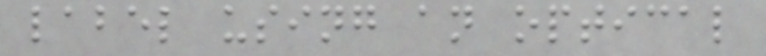label using an optical
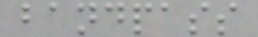bandpass
